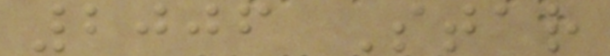2006 Star
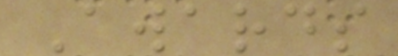Awards
